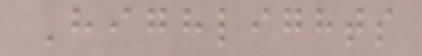Highlights
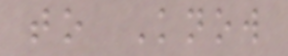to Know
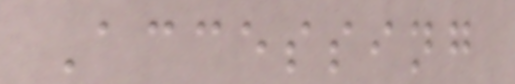Accessing
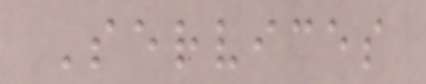Services
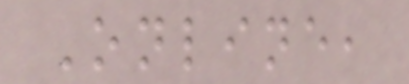Online,
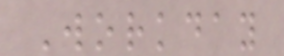Workday
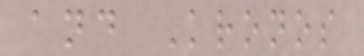and Kronos
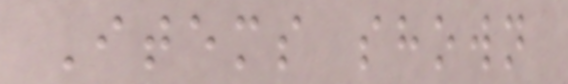Items shown
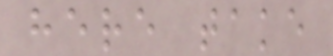here take
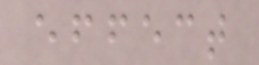effect
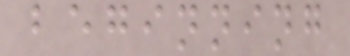beginning
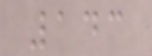143
